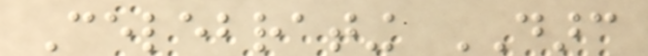Celebrating DARC
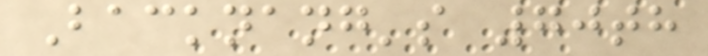Backnang's 70th
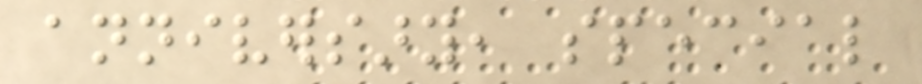anniversary, special
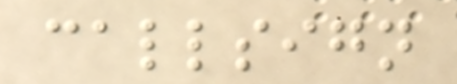callsign
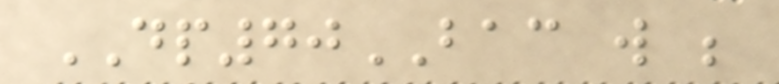DP70BAC will be
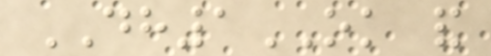DH1OK and
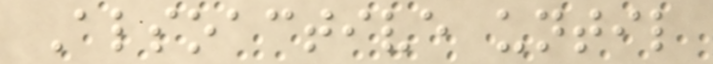Alsoactive until
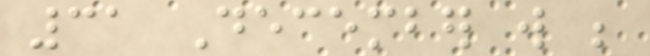31 December will be
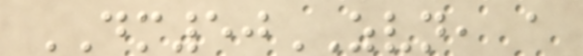DM50ZVN, a
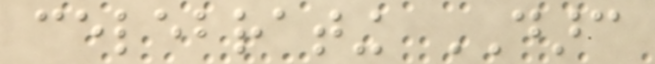celebrating DARC
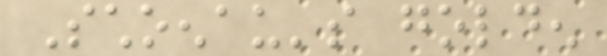Schoenau's golden
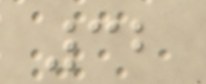32
